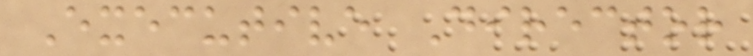Executive Director
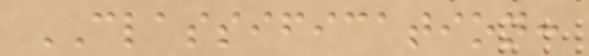CLASSIFICATION:
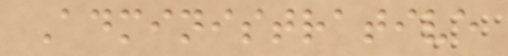Administrative
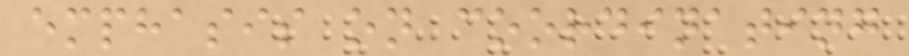emphasis on coordinating
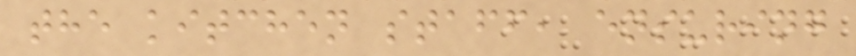the kitchen staff, ensuring
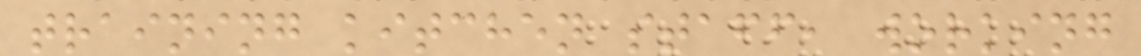training kitchen staff, working
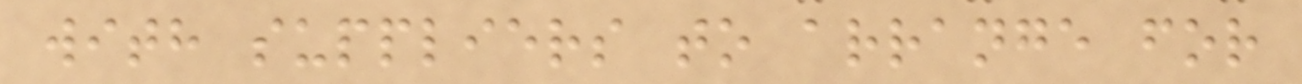with suppliers to arrange for
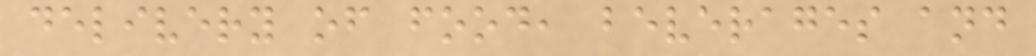delivery of food, beverages and
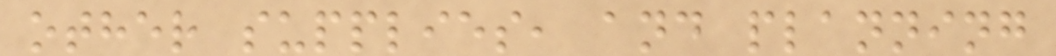other supplies, and planning
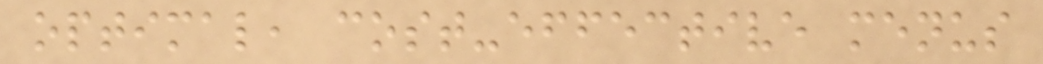optimal, cost-effective menus
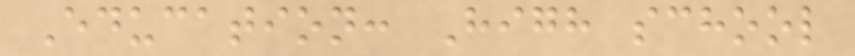Education: High school
